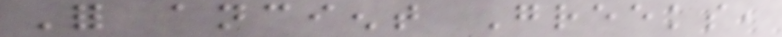For ancient Greeks,
